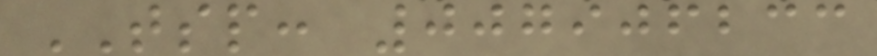TSP: 007906233
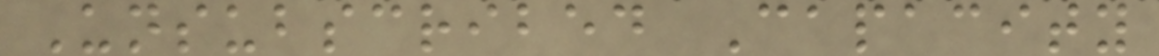Unsubscribed Capacity
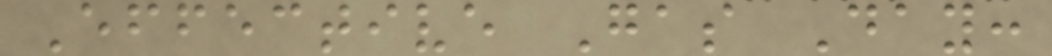Effective Gas Day:
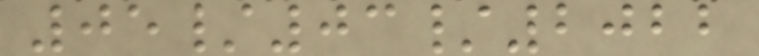05/03/2022
